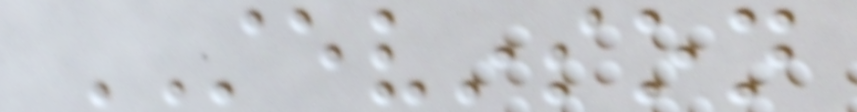STEVINSON
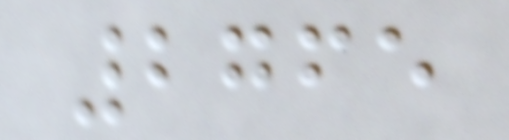2765
